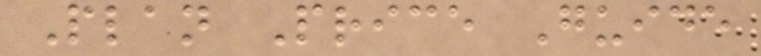Plan Price Guide
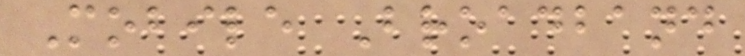Mobile Broadband
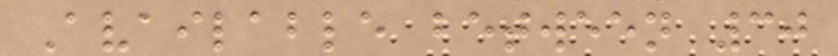Available between 30
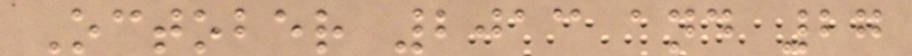October 2013 and 27
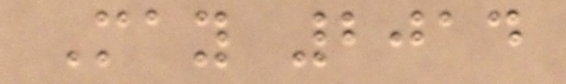May 2014
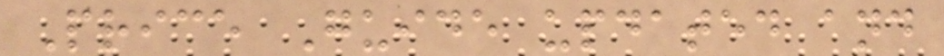Price Guide updated and
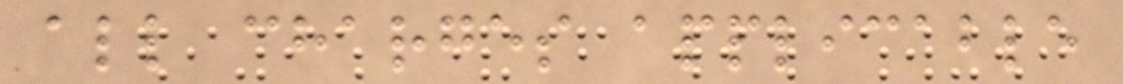all charges applicable
